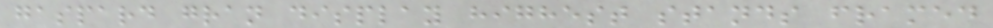gaspard gran display highest stands framed
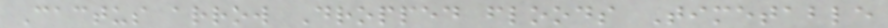Cactus arrow Dropped floods Timetable
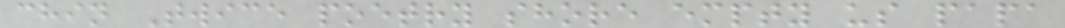chin Twice poetry shore empty us papa
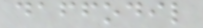daffodil
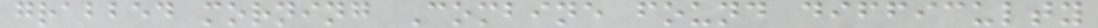grabbed morning Combine found difficulty
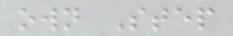own Step
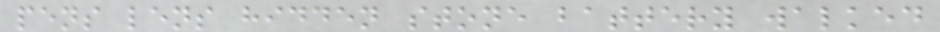pens lens hidden stone battery walked
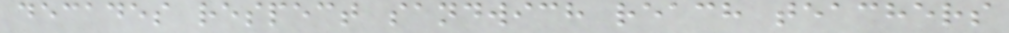decades respect sandwich reach teachers
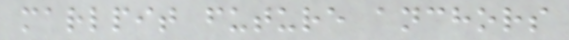marlpit future anchors
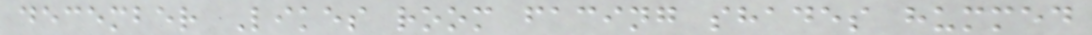december Likes room facing shades hummed
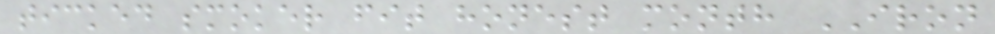ticked smoker fit honest month IRON
